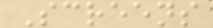Screens
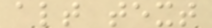alt text
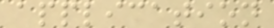application
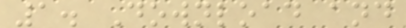1. Download and
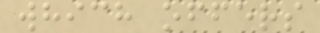which offers
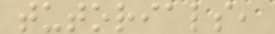tutorials,
